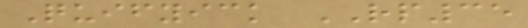Quifyick RP35
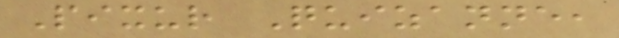Pixur Quizanne,
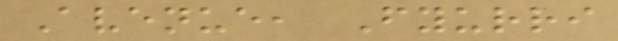Avenue, Fyurri
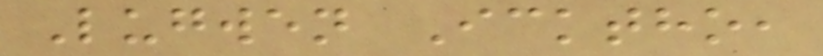Lugwen Icktho,
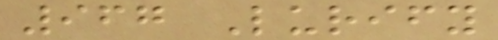967 Lurify
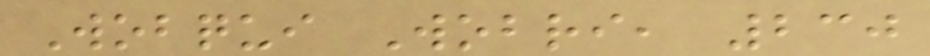Wobqui Wobri, 230
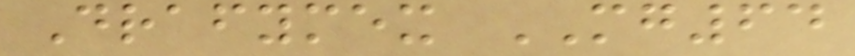Drafymex MG64
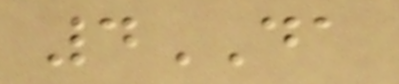4DA
